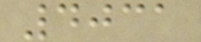4031
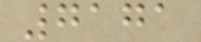7171
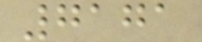7171
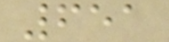651
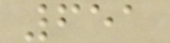651
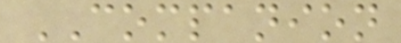COMPANION
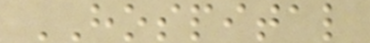HOSPITAL
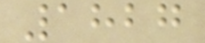1827
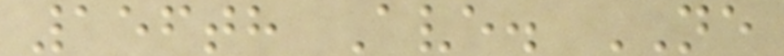156th Ave. NE
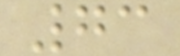73
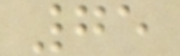75
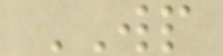WP
